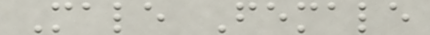Male Female
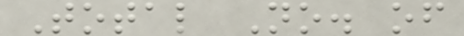Total No. of
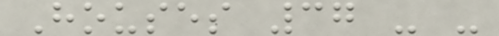Houses 37 - -
